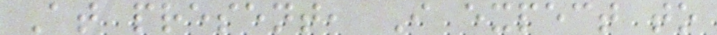At present, I expect to
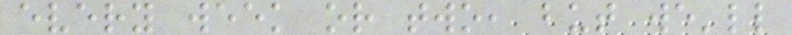every week or two, but we'll
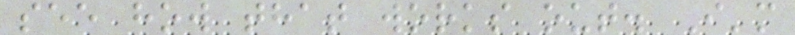see how that works out. I'm
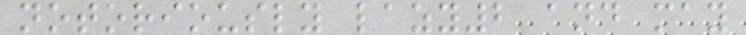notoriously lazy2 and may
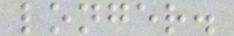longer.
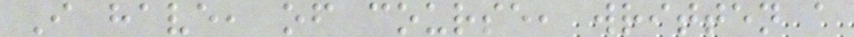I have, of course, written a
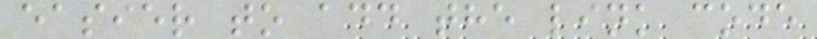easier to add the link code
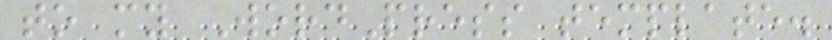to my WordPress template.
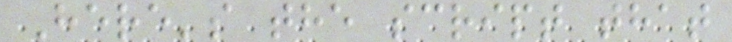Here's the script that
